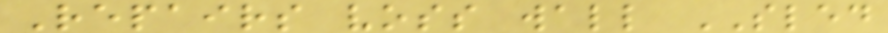Repairs voss wall SLED
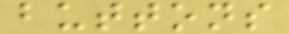buttons
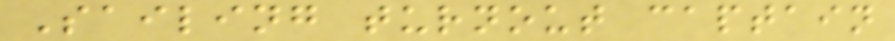Sailing turnout captain
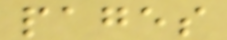pages
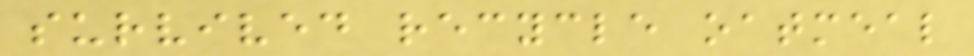survived recycle oatmeal
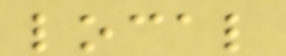local
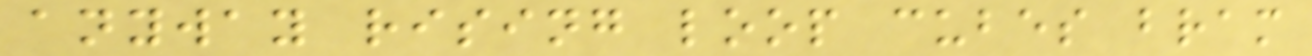anyway rising loop cubes bram
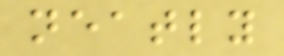neatly
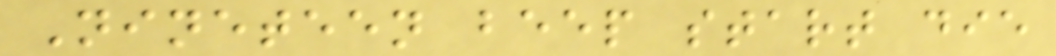Nineteen beep start die
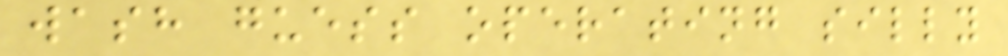wash guess operating silly
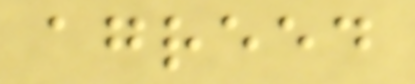agreed
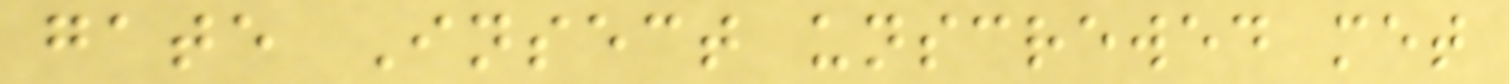gate Insect unscrewed met
